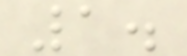1.
